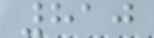810
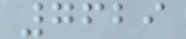7629
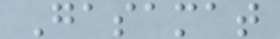Gasamat
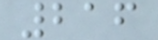216
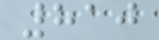810
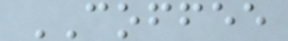COFFEE
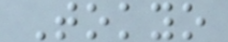Tokyo
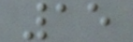15
